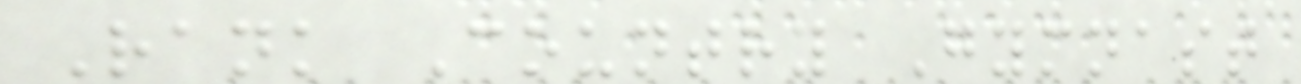Rank Country Gymnast
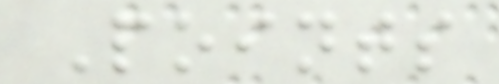Points
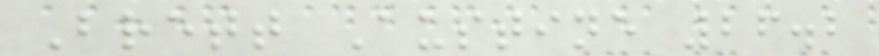Brett Austine 26.2
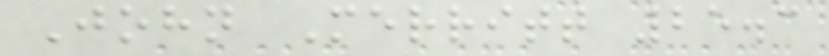John Merritt 25.3
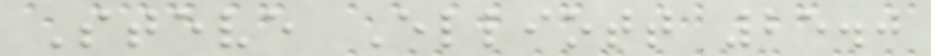Steve Elliott 25.0
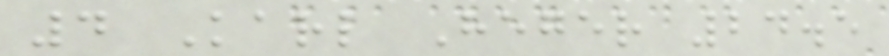4 Karl Heger 24.5
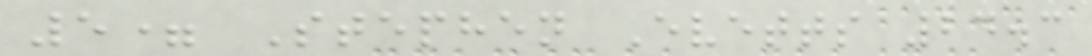5= Stephen Evetts 24.3
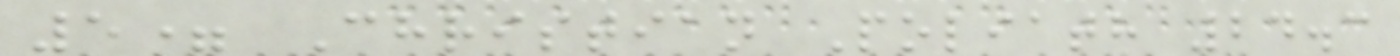5= Christian Poliath 24.3
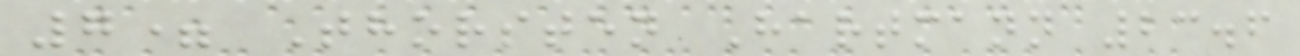7= Thorsten Hartmann 23.6
